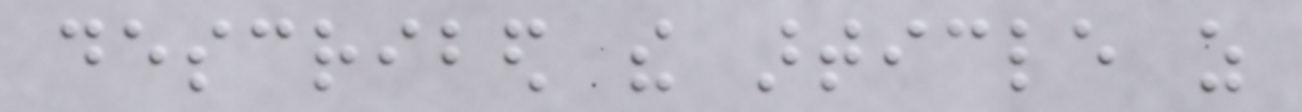described the article as
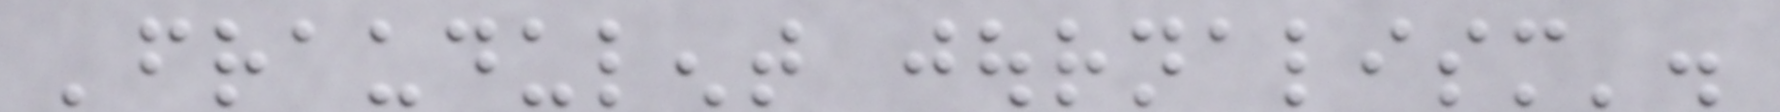'fraudulent journalism'.
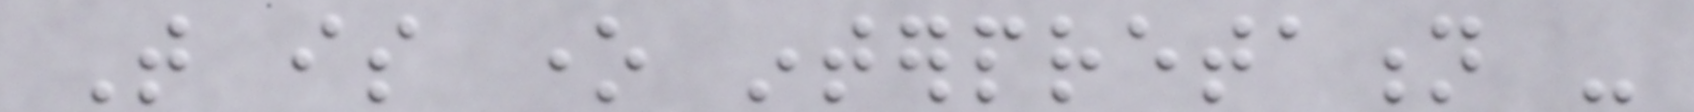That is one interpretation -
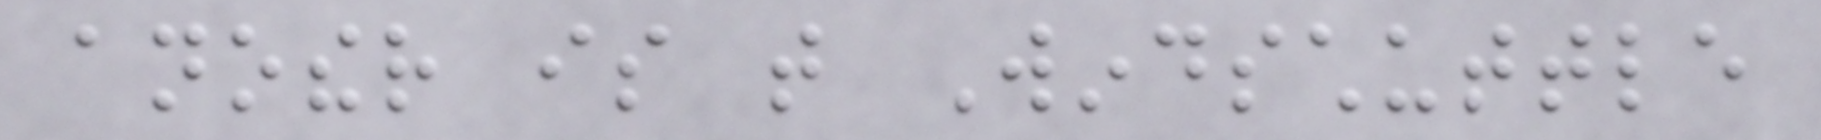another is that Windschuttle
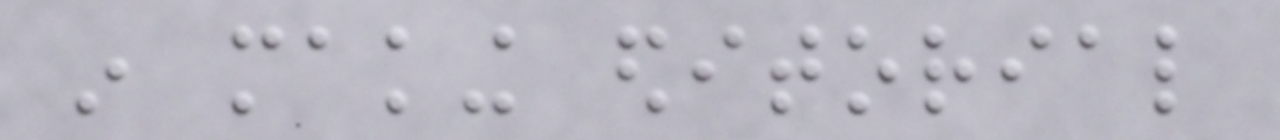in making editorial
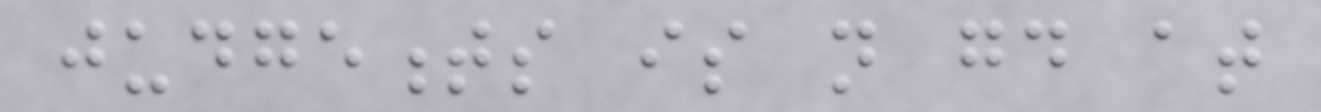judgements is not good at
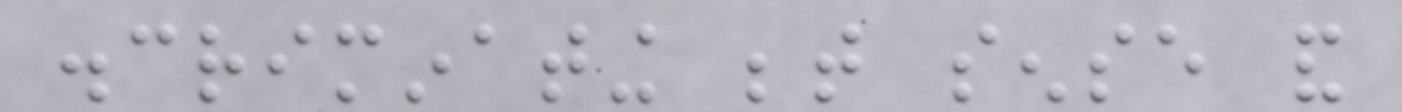discriminating between sense and
